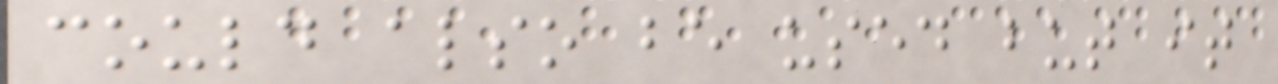could also be used but it
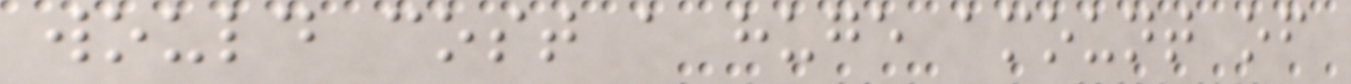would cost a huge amount of
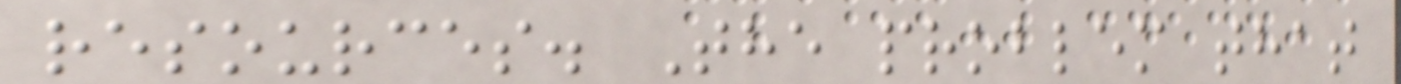resources. The problem that
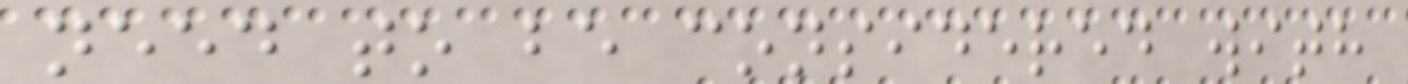need to be considered with
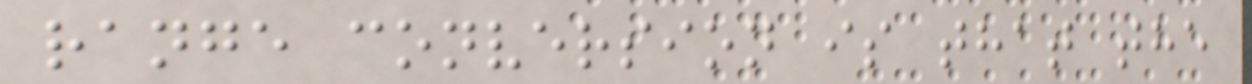range conversion is that the
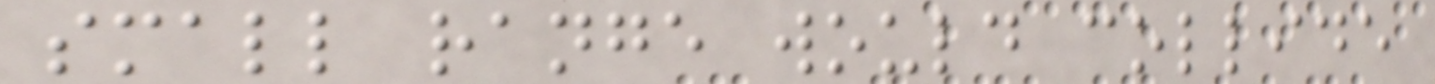small range would collide
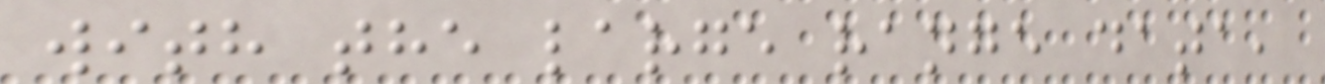with the large range data,
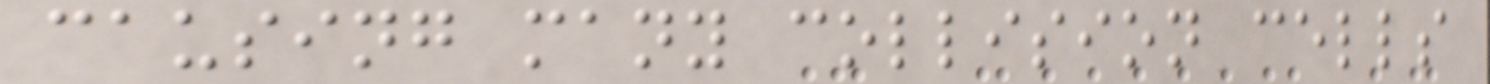causing many collision cells
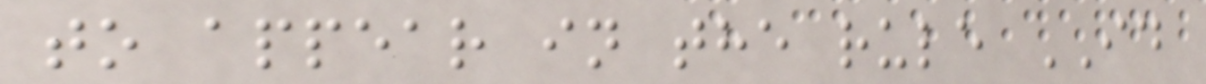to appear in the rule ID
